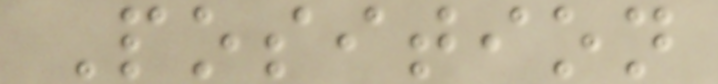Position
